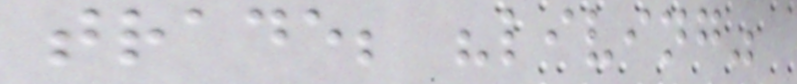trade; "living"
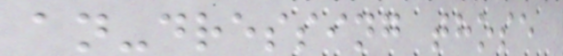an-dressing those
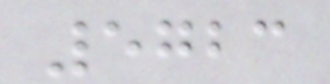5723
